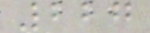227
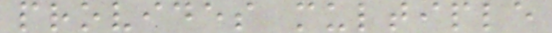provides multiple
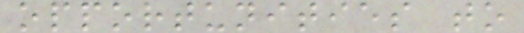opportunities to
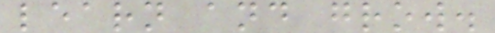learn and grow.
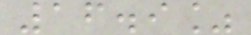16.9%
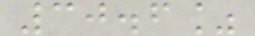30.6%
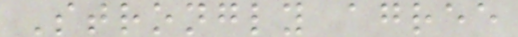Strongly agree
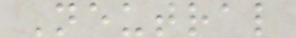Neutral
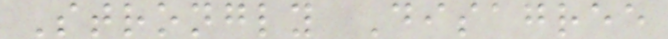Strongly Disagree
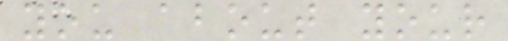you about your
